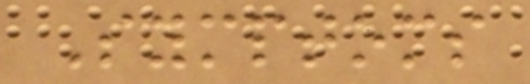Symptoms
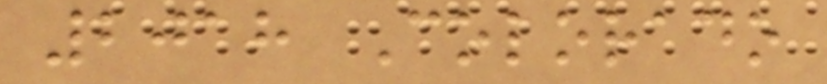2018 Colorado
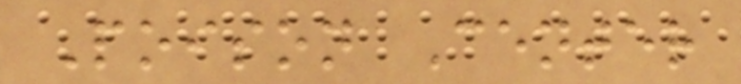Poison Center
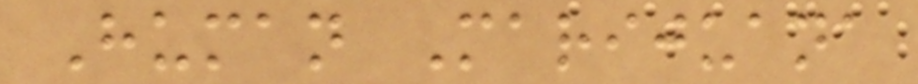Human Marijuana
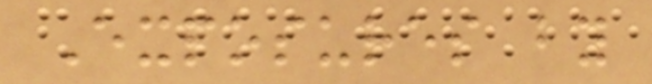Exposures by
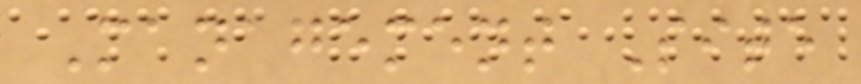Management Site
